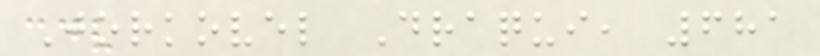Jorkovel Draqui, 681
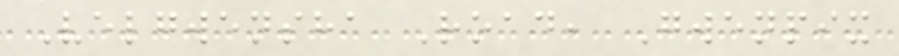Velgwensha Road, Gwenpix
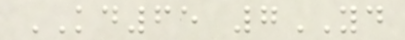KD65 7YD
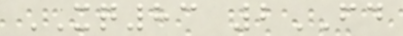XQ83 2FD
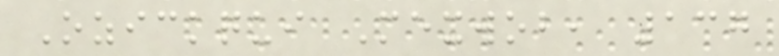Ozickqui Mexwob, 137
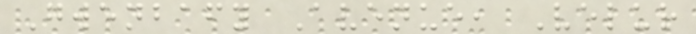Gwenbafy Avenue, Velur
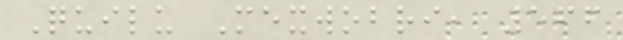Quilu Mexwobri, 566
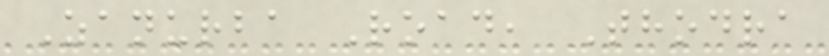Zanurba Road, Thodra
